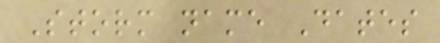Storm name Dates
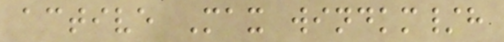active Max windkm/h
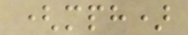(mph)
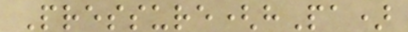Pressure(hPa)
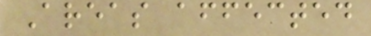Areas affected
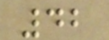42
